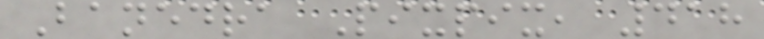Banedra Pixpix, 418
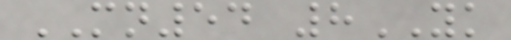MN54 8YK
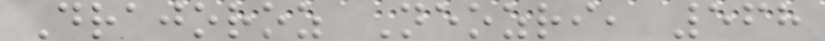Drajoroz Neozri, 568
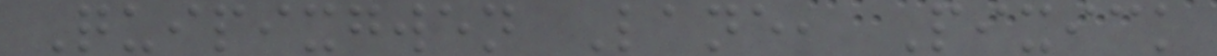Quipixgwen Lane, Pixick
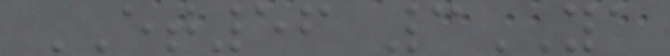ET56 3YA
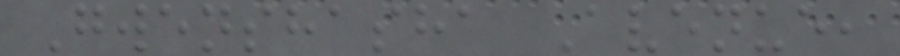Gwenshasha Avenue,
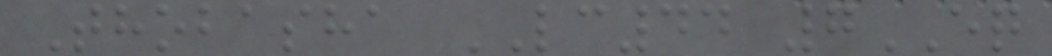Thobasha LC44 7EQ
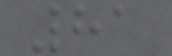81
